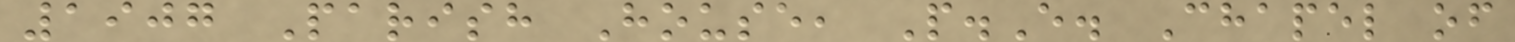1907 Parish House, P.E. Chapel of
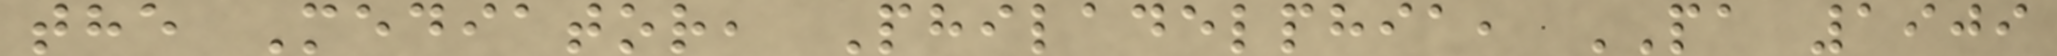the Mediator, Philadelphia, PA 1909
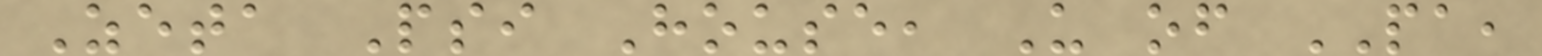Zeta Psi House, U of PA,
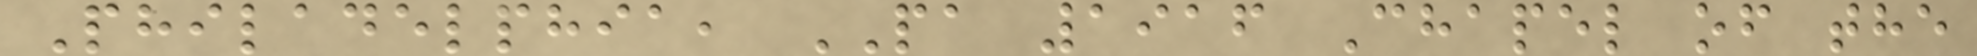Philadelphia, PA 1916 Chapel of the
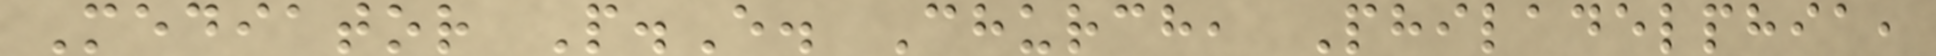Mediator P.E. Church, Philadelphia,
